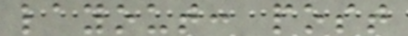layout: post
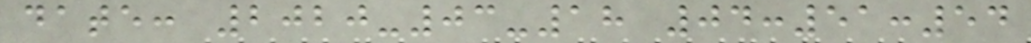date: 2020-03-18 04:51:54
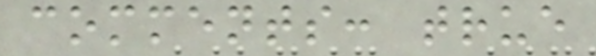comments: true
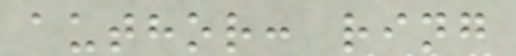author: ring
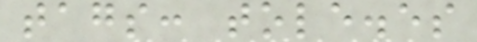tags: tole.es
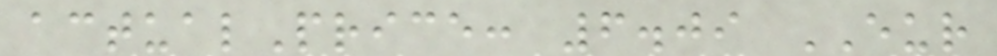actualPrice: 6.09 EUR
